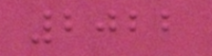2022
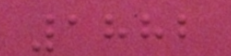1882
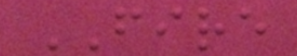FIRE
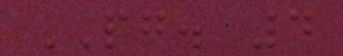PG. 4
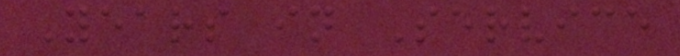Years in Service
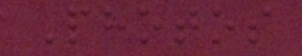Photos
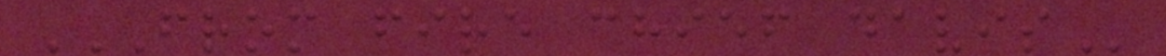FROM FIRE CHIEF DAVIS
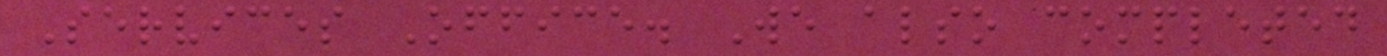Services Office. We also completed
